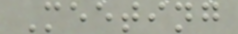Meeting
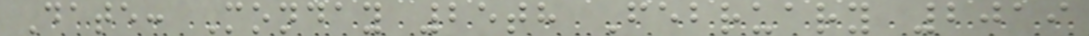Date: Monday 25th February 2019
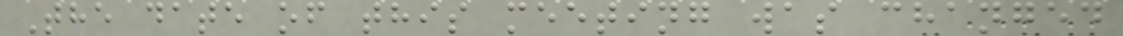The date of this meeting was changed
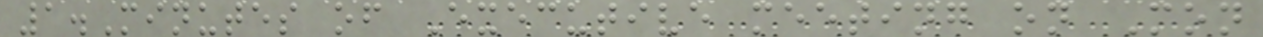1.Minutes of Executive meeting on Mon
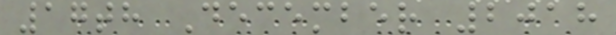17th December 2018
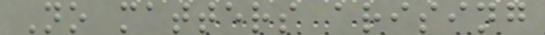No matters arising
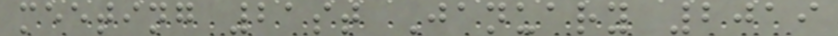meeting 21st January 2019
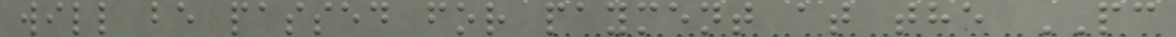will be passed for payment at the PC
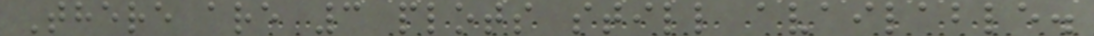There are 3 plots still available.
